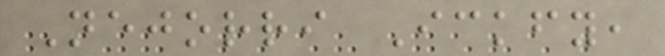Nejorri Ickfy,
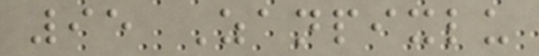95 Zanpixlu
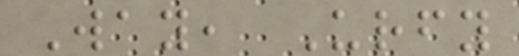Way, Urfy
